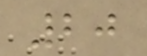20
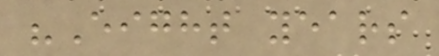"Eight years
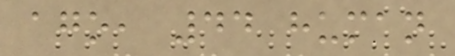ago, 44 human
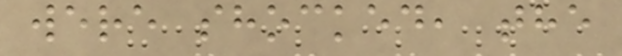were shocked, the
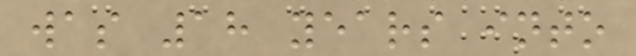was 18 years into
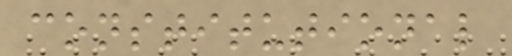constitutional
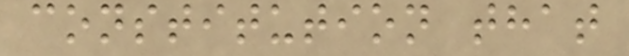constitution that
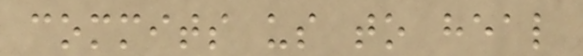commits us to heal
